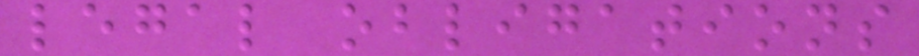legal obligations
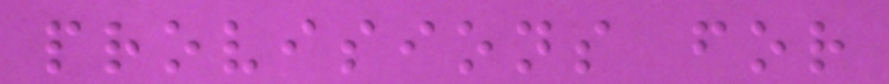provisions for
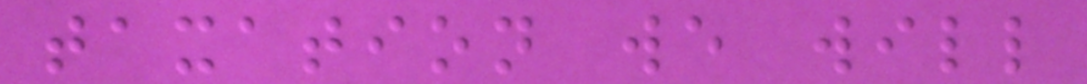taxation we will
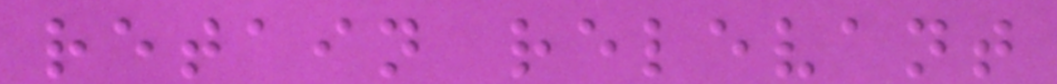retain relevant
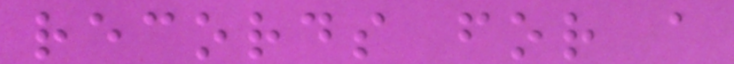records for a
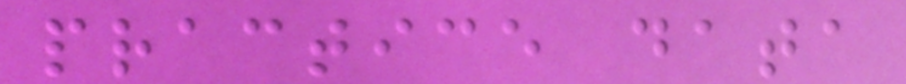practice data
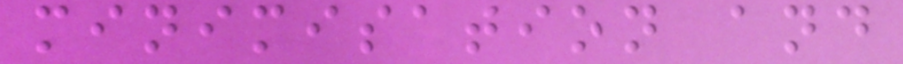minimisation and
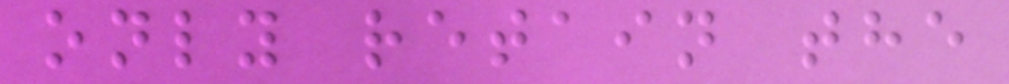only retain the
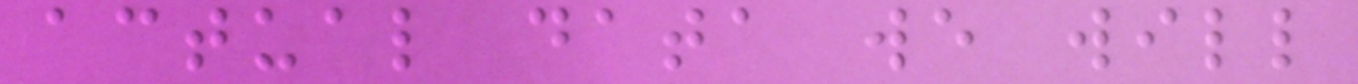actual data we will
